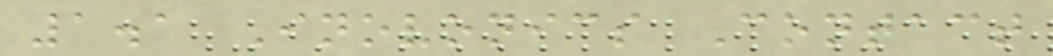1.1 Inovonics Contact
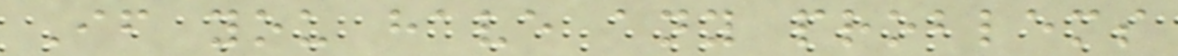If you have any problems
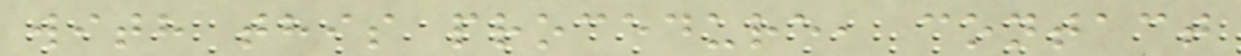with this procedure, contact
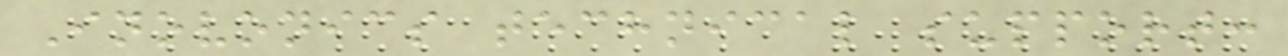Inovonics technical support:
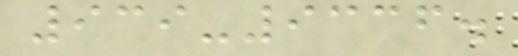939-9336.
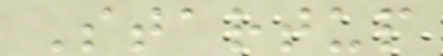Startup
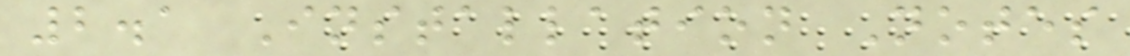2.1 Installation Notes
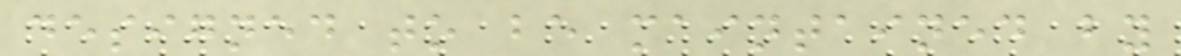designed to be maintained by
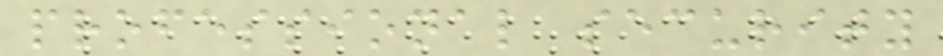professional security
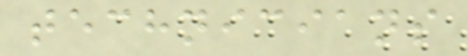technicians
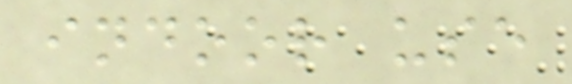indoor use
